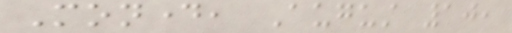Monday, August 10,
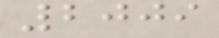2009
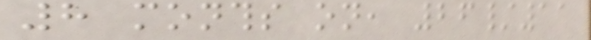8 months on, 26/11
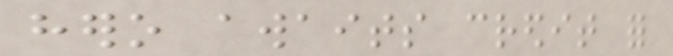hero awaits credit for
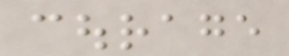courage
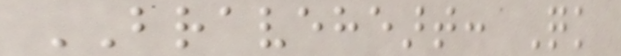BRAVEHEART: Quick
